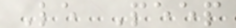Le Peep
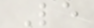Le
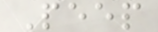Peep
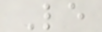Le
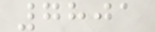7801
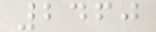2460
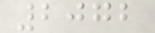2072
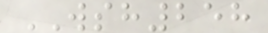WSH258
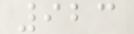923
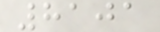8101
